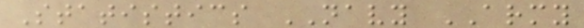Statistics NAVY ARMY
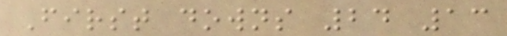First downs 24 13
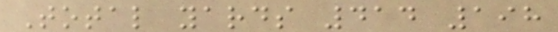Total yards 414 198
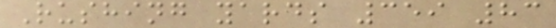Rushing yards 359 83
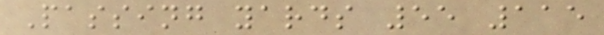Passing yards 55 115
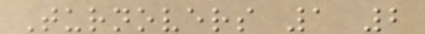Turnovers 1 2
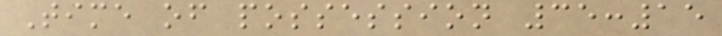Time of possession 35:15
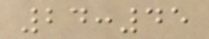24:45
